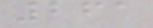261
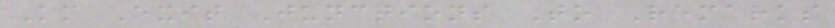Km Exit Junctions To Remarks
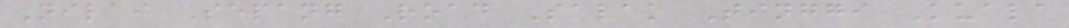Nilai Sepang Road Salak Tinggi Kuala
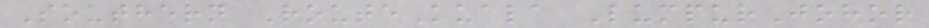Southern RouteKuala LumpurJohor
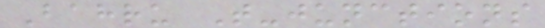Bahru T-junctions
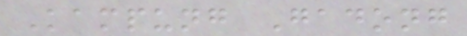Kampung Gadong
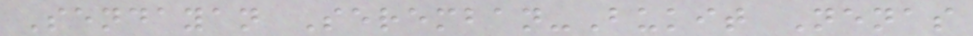Sendayan Seremban-Bukit Nenas
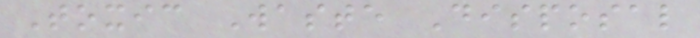Toxic Waste Disposal
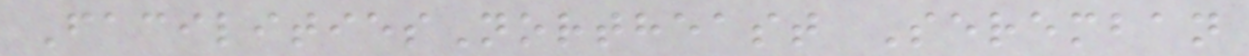FacilitiesNortheast Seremban
